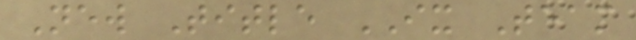New Title IX Team
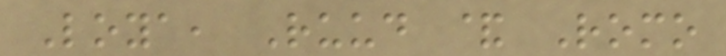Loya, Ruud & Romo
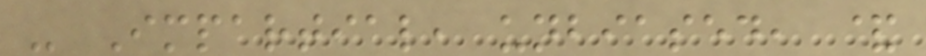- Impartial, unbiased, &
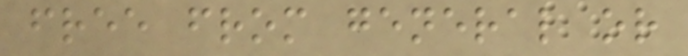free from general or
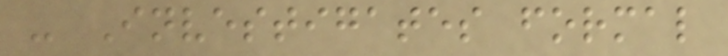- Investigates formal
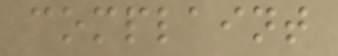complaint
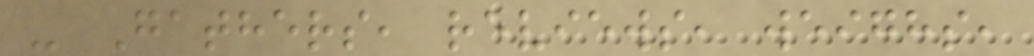- Gathers, reviews, weighs,
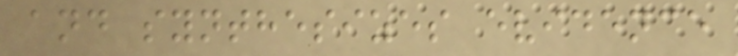and synthesizes evidence
